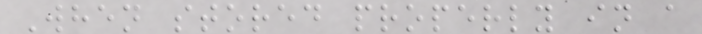When stored properly in a
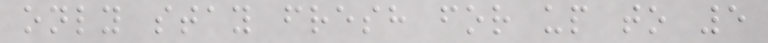only stay fresh for up to 5
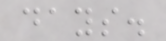days.
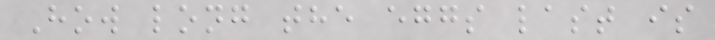How long the eggs last is
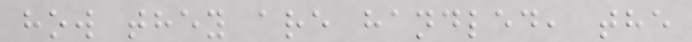how they are handled, the
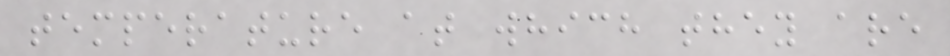temperature at which they are
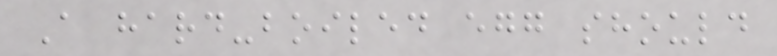A hard-boiled egg should
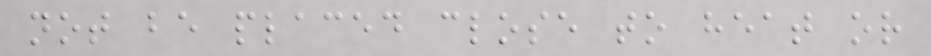not be placed close to heat or
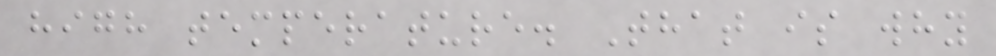high temperature. That is why
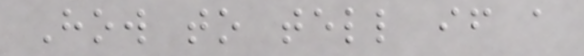How to tell if a
